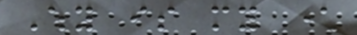Why is my character
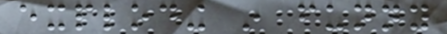exploding in funny
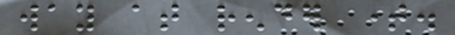way at render time.
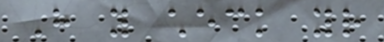Have you check your
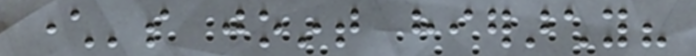character's joint hierarchy?
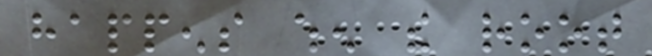happens when the root
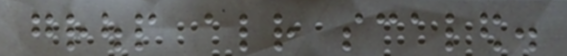group already scaled.
